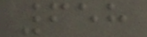658
